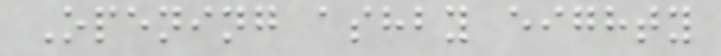Opening ashby eighty
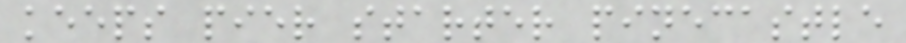keeps pier starter pinecastle
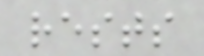rests
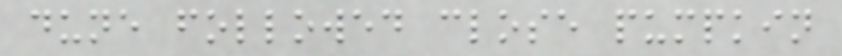dune followed close pumpkin
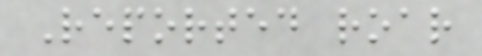Reported roar
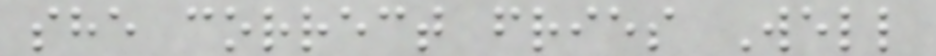she correct fries Well
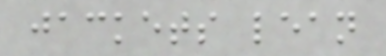jackets lean
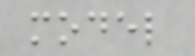model
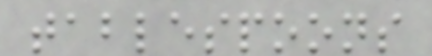tablespoons
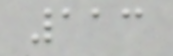113
